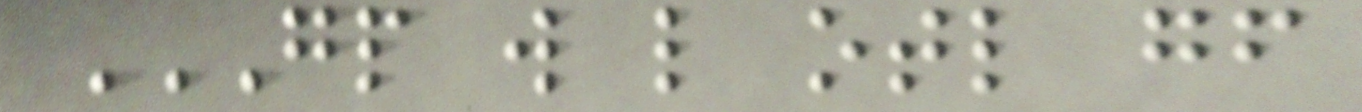GP W L OTL GF
